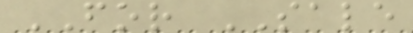FOR SALE
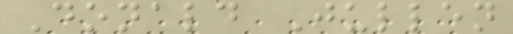Donald Jullen
